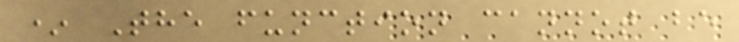* The function cannot be
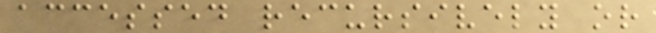accessed recursively or
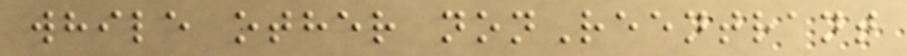while other nonReentrant
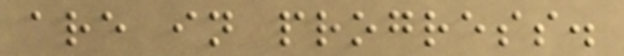are in progress.
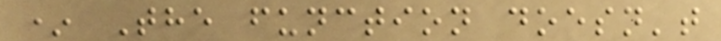* The function doesn't
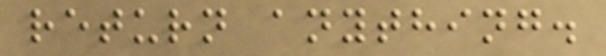return anything.
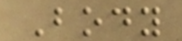Body
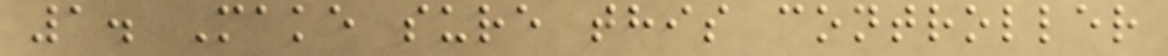1. Make sure this controller
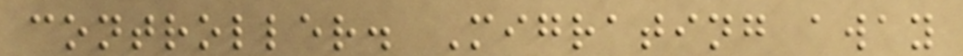controller. Migrating away
